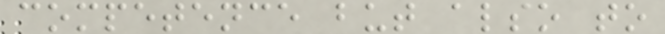competence but also to
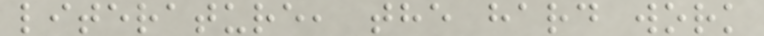literature, the hard work
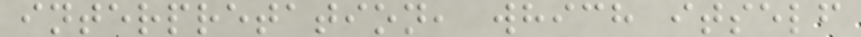interpretation, which itself
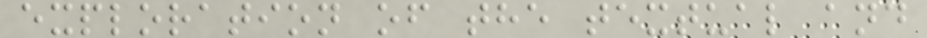exploration of the textual and
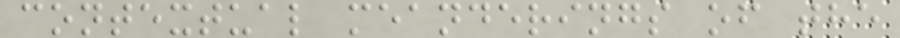contextual meanderings of the
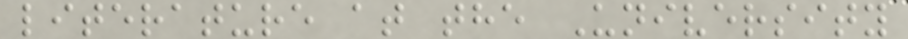literature at the University
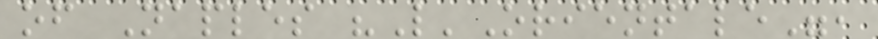of Naples "L'Orientale",
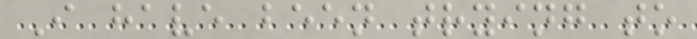I have been trying to
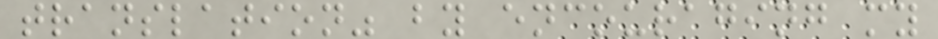translation" by encouraging my
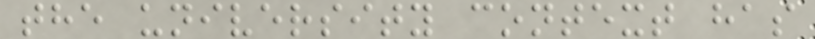the university context has
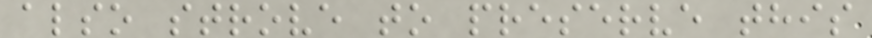also strove to preserve this
